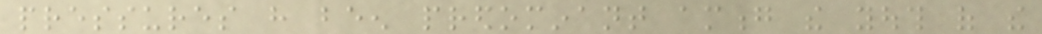pressures have been predominant among the youth of the
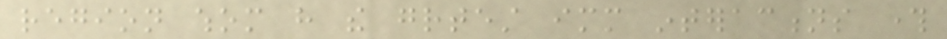region whom have the greatest immediate interactions through
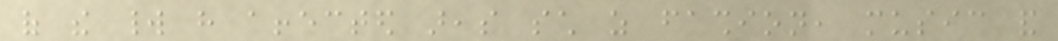of the world have affected areas such as fashion, music and
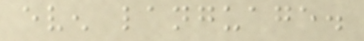even language.
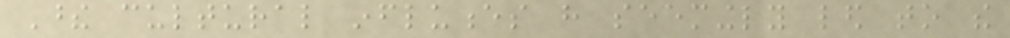These cultural influences have seemingly led to the
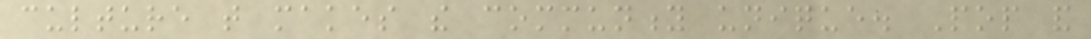culture that makes the community unique. Pop and
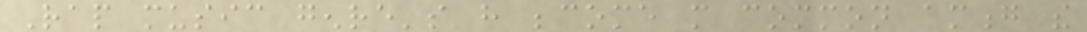Rap music genre's have become more common among the
